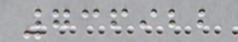736922
